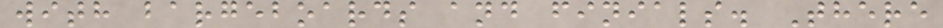with bargeboards and finials. There
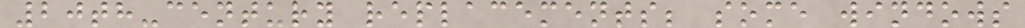20th-century replacements; some windows
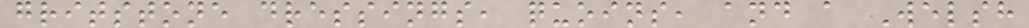gritstone dressings, quoins, and a Welsh
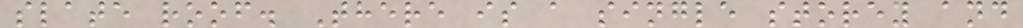slate roof. There is a single storey and
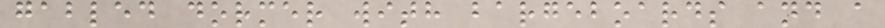gabled dormer with bargeboards and a
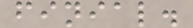finial.
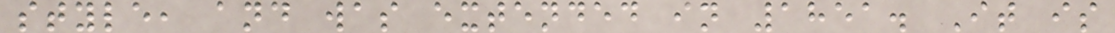style, and was extended in 1851. It is
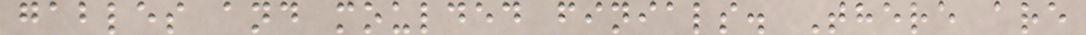gables and moulded finials. There are
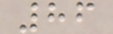86
